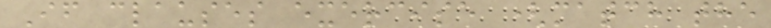If clauses exercise (match the
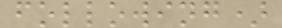following)
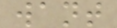want
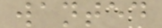wanted
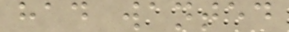had wanted
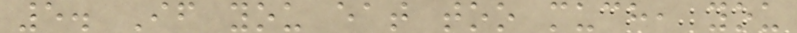5. If you eat too much, you
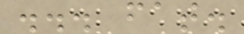... fat.
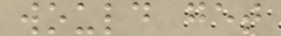would get
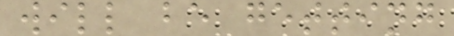will be getting
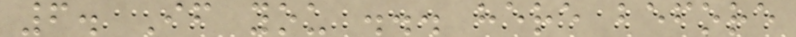6. If you ... here before
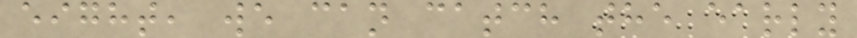eight, we can catch the early
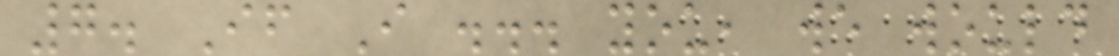7. If I ... you, we would
